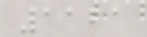1121
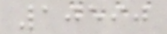10590
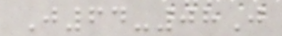J64-08J
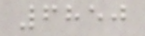6850
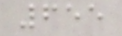655
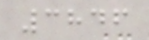3846
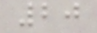20
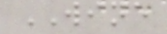WINE
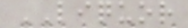LIQUOR
